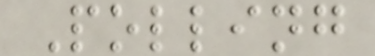Polling
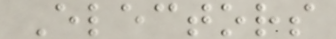Electors
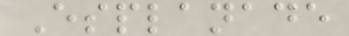Esplanade
